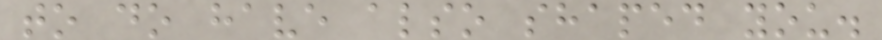to do have also shaped you.
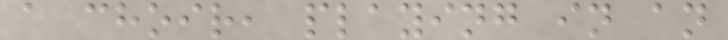a choir, playing in an
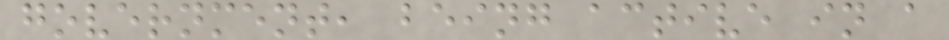government, being active in a
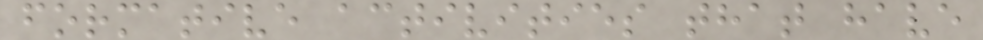formative activities that have
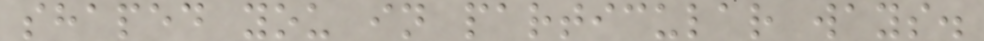shaped you in particular ways.
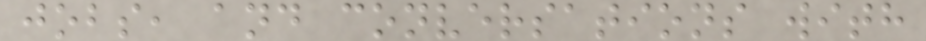jobs, and conversations with
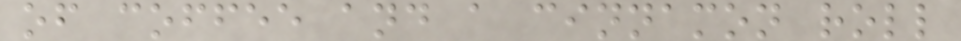of coffee and a cinnamon roll
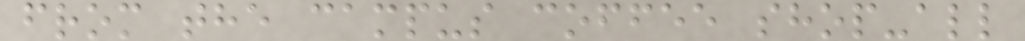from the campus coffee shop-all
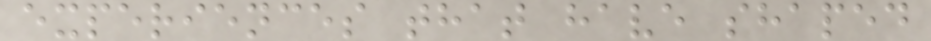experiences that have shaped
